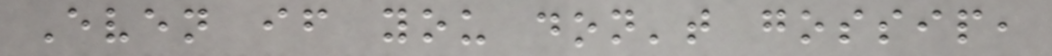Even if you don't gossip,
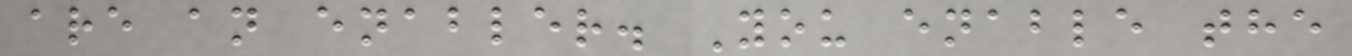are an enabler. You enable the
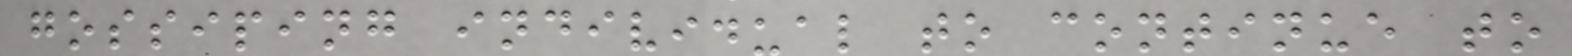gossiping individual to continue to
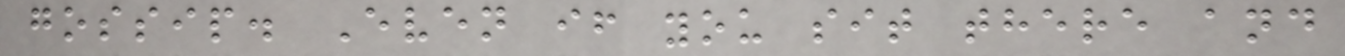gossip. Even if you sit there and
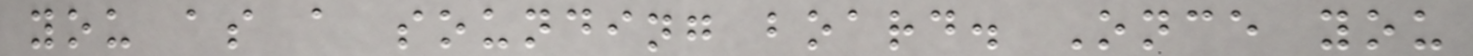you as a sounding board. Once you
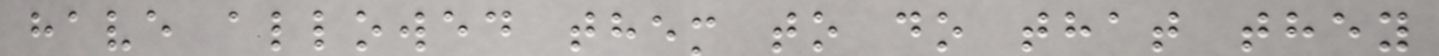have allowed them to do that they
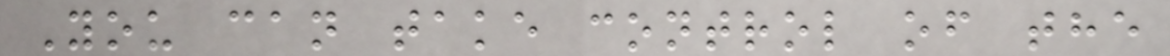You can take control of the
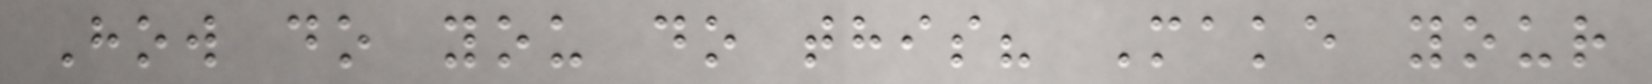How do you do this? Make your
